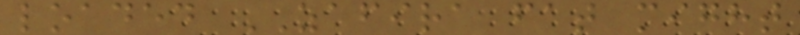loaded ZAFIRA fat might
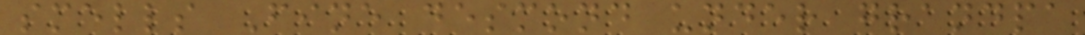smells Fine desmond under grandpa
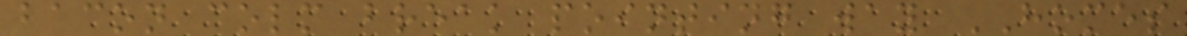bacon colm break pointing way HOMES
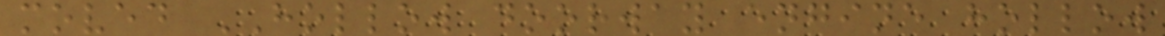moved HOLLOW doorway engine hollow
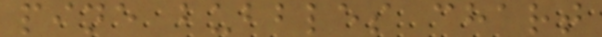pine bubbles chart
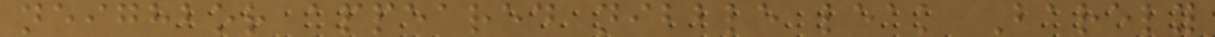neighbor appeared nibble leak Barely
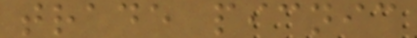trade picnic
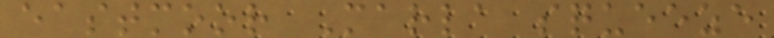eastmoor Marla squeeze
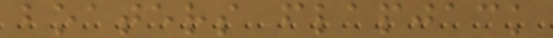boaters flapjack
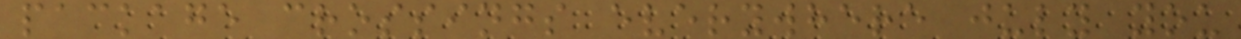package crossings everywhere july you
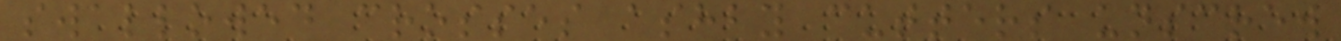swallowed crosses ashby cutters unscrew
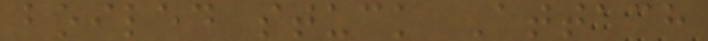boiled stuck Attach
